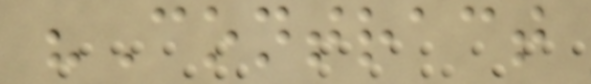"Contract
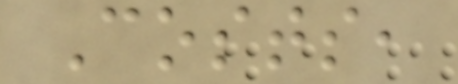Costs,
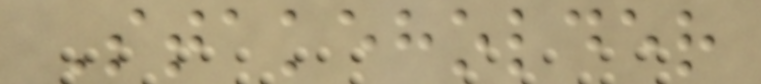Stakeholder
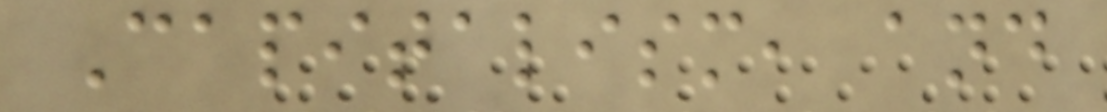Capitalism, and
